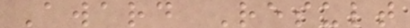Award Result
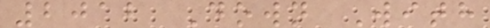2012 Down With
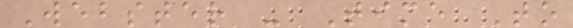Webster - Time To
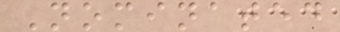Nominated
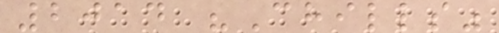2014 "Chills"
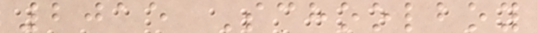2015 Schoolboy
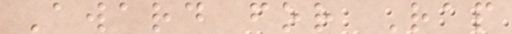Award for Rap
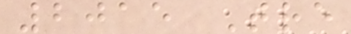2015 Tre
